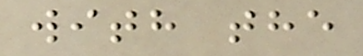with the
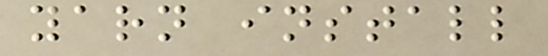yarn install
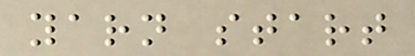yarn start
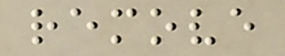remove
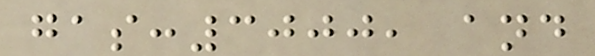gas:3000, and
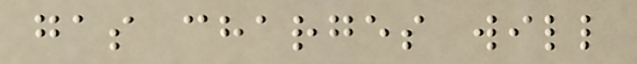gas charges will
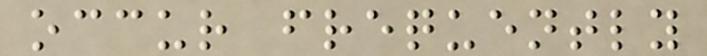occur frequently
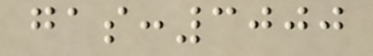gas:3000
